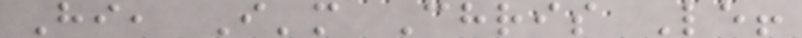Hi, I'm Chris Le!
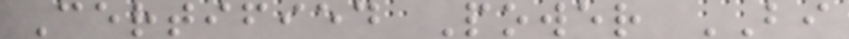Certified Power BI
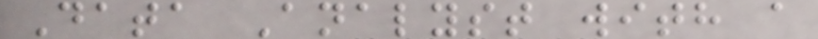Data Analyst with a
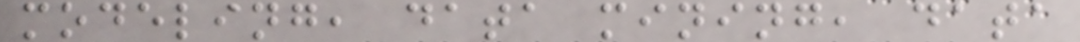modeling, data mining, data
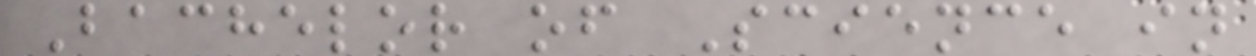Bachelor of Science in
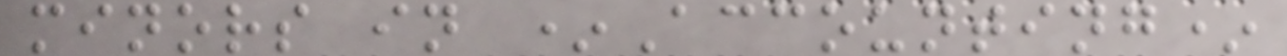minors in *Accounting*
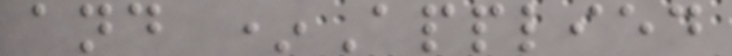and *Applied
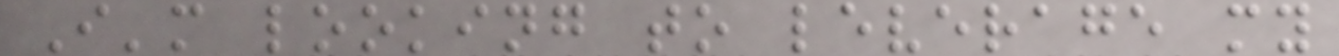I'm looking to leverage my
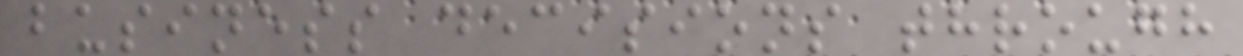business decisions through
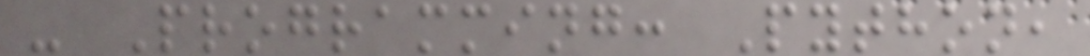- Programming: Python,
